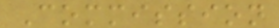Commission
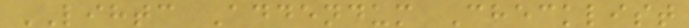LIHTC Addendum Checklist
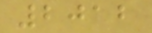2012
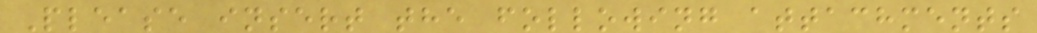Please insert the following attachments
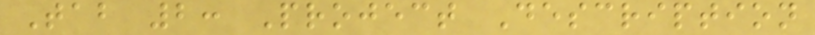Tab 2: Project Description
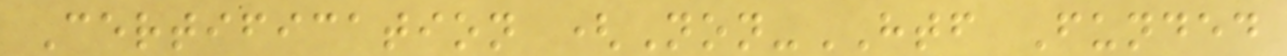Certification (Non-HTF Funded
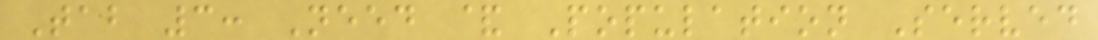Tab 3: Need & Population Served
